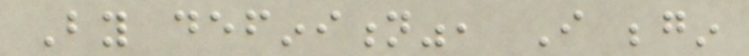By definition", I begin
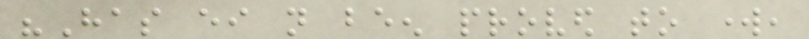"Has either not been proved to work,
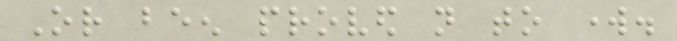Or been proved not to work.
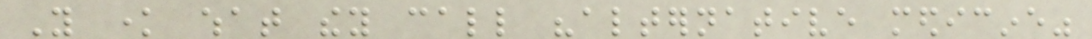You know what they call "alternative medicine"
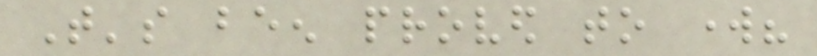That's been proved to work?
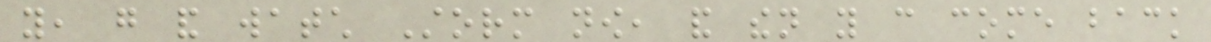you, go and watch Storm now, and then you can come back
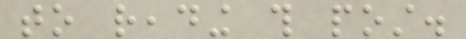to reading this post.
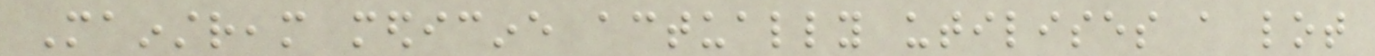Mainstream medicine actually utilises a lot
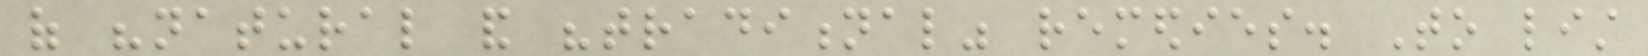of "natural and "traditional" remedies. To list
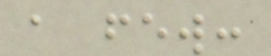a few:
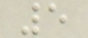5
